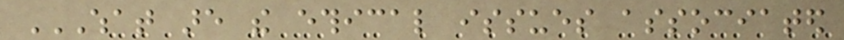WHAT ARE THE ETHICAL ISSUES ASSOCIATED
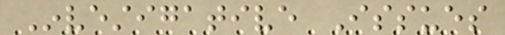Investigative Issues
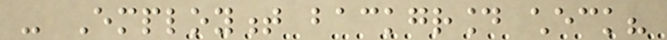- Employment background check?
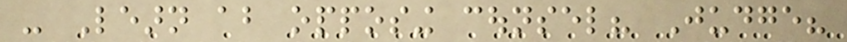- Learn about opposing counsel? Judge?
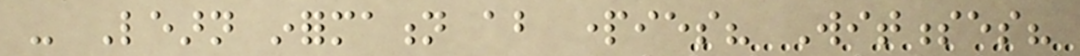- Learn information about parties? Witnesses?
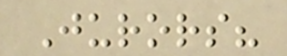Jurors?
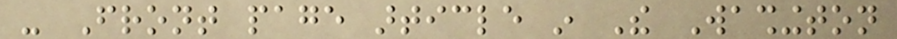- Front page article in The Washington
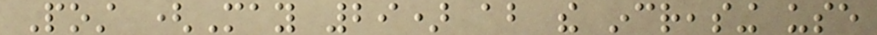Post (May 29) about the increasing use
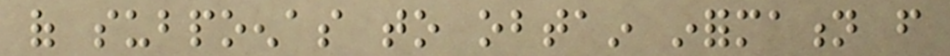of subpoenas to obtain information from
